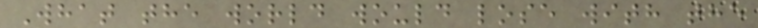What the world would lose with the
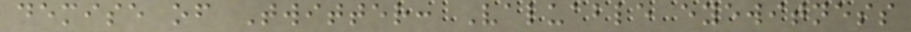demise of Twitter: Valuable eyewitness
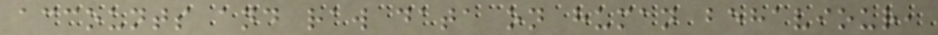accounts and raw data on human behaviour,
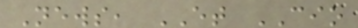News, ET CIO
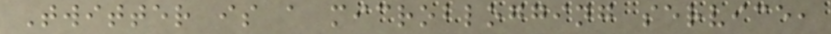Twitter is a microblogging service,
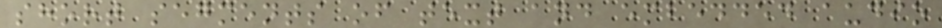short segments of text and embedded audio
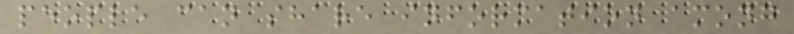people can share information among
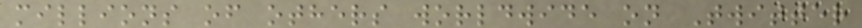millions of others worldwide on Twitter
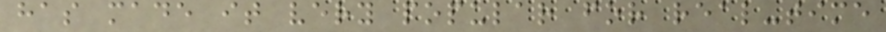has made it very popular for real-time
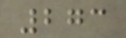273
